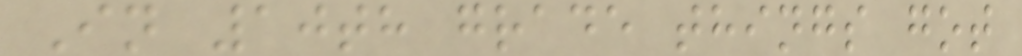In 10th grade things got
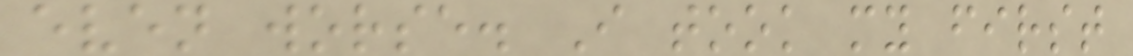even worse. I took my first
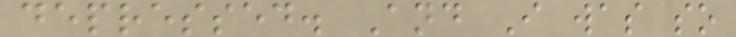depressed. And I was so
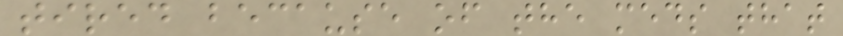tired because of the meds that
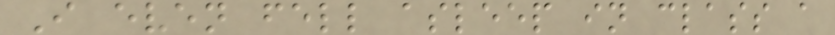I even fell asleep in class a
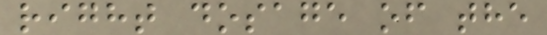right dosage of the
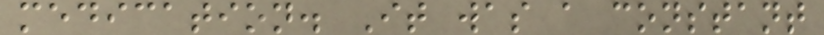medication. It was a constant
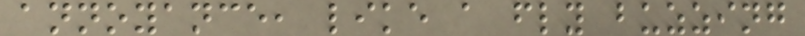annoyance, like a fly buzzing
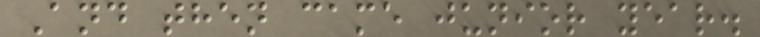And then came junior year.
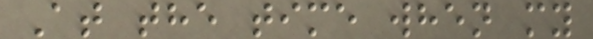At the time when my
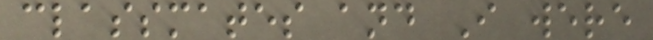classmates and I were
